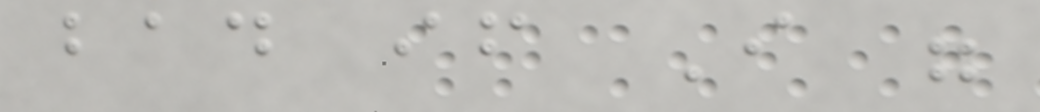bad if I were
